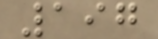197
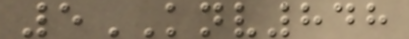5KNV848
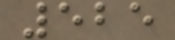525
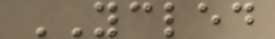YCLED
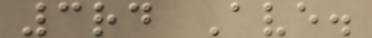3rd Ave.
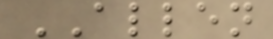ALLEN
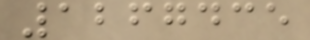1267435
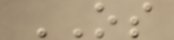OS
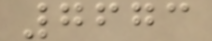7673
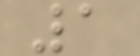1
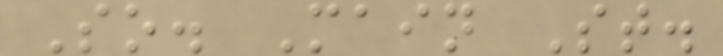So. Main St.
